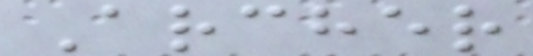Archer
